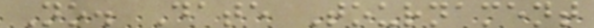No. Date Tournament
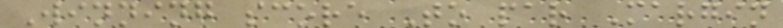Winning score To par Margin
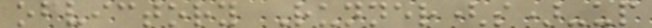ofvictory Runner(s)-up
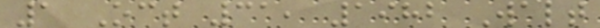1 Oct 31, 1982 Walt
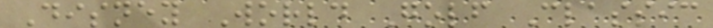Disney World Golf Classic
